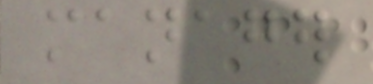manager
